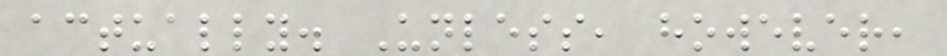actually. Unless, however,
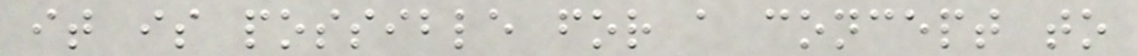it is possible for a concept to
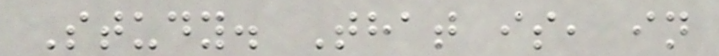Study. That is, in
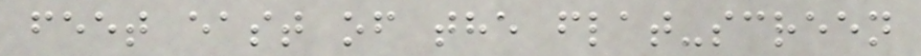feet east of the flat-screen
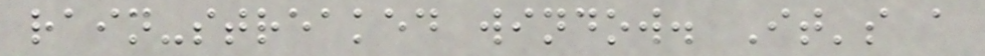rain-streaked window. It's a
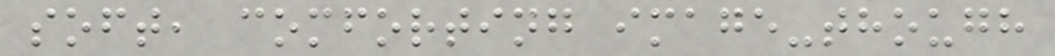soft, comforting image-though
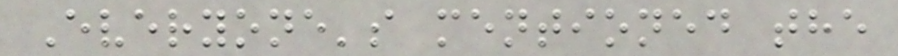Everyone's mentioned the
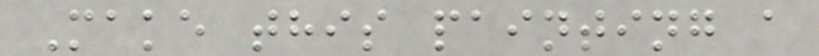Make this painting a
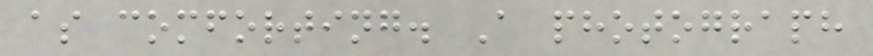as comforting. A photograph
